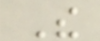The
